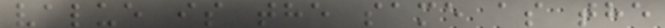value is the same as the
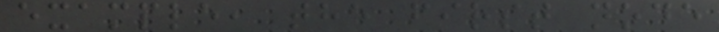example, the first node
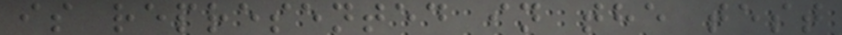is represented in the test
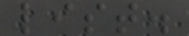list.
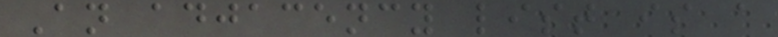An adjacency list is a
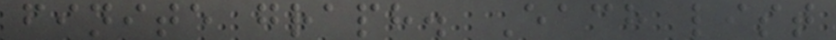finite graph. Each list
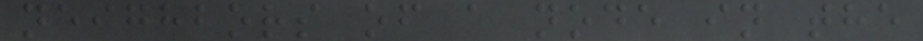neighbors of a node in the
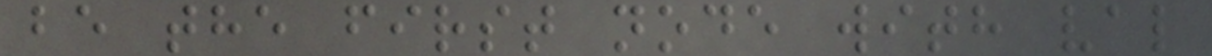be the first node with val
